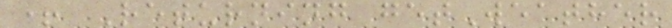+ Returning getWeather
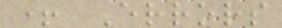+ Errors
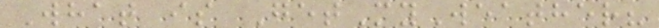What is GetMyWeather?
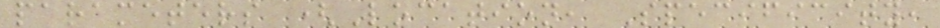parameters (Location, Specificity,
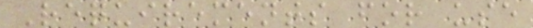Requirements for use
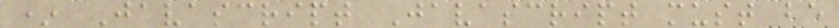* Javascript Javascript must be
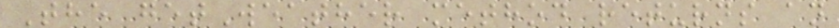The getWeather method returns an
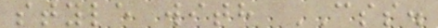style with CSS.
